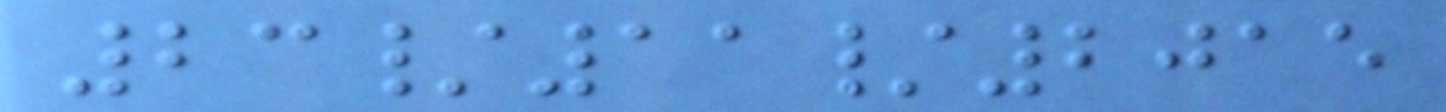23/11/2015
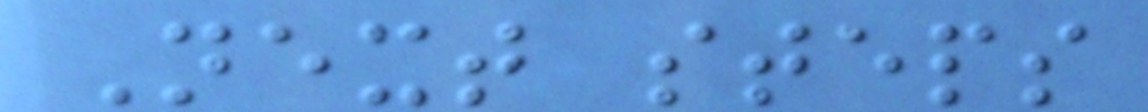Next steps
